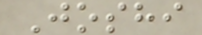Joshi
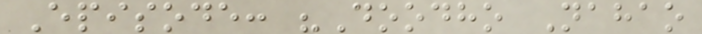Episode: "Doodho Nahao
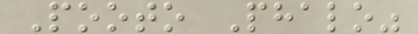Pooto Phalo"
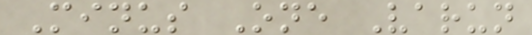Minus One Varun
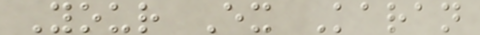Your Ex Karan
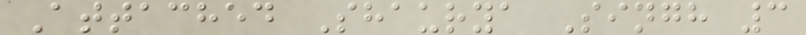Attached Shaurya Singh 3
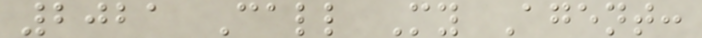2021 Call My Agent:
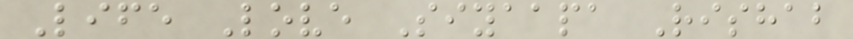Life Love Siyaapa Rishab
